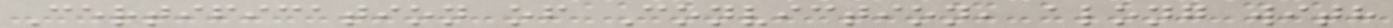Certification of Conviction, along with
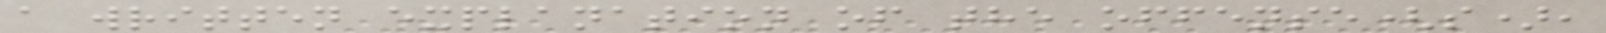a written explanation of the offense(s),
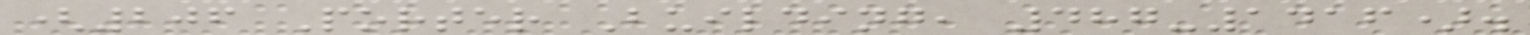(206 Porter Building, 487-1416).
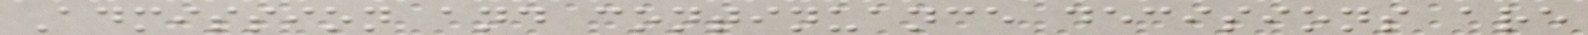Admission and continuance decisions are
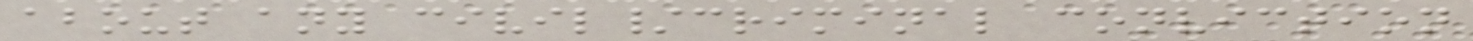about any civil/criminal conviction
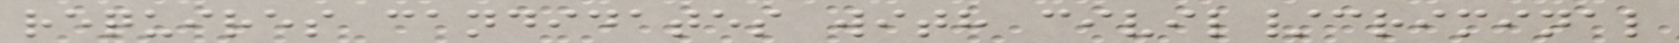requires candidates with civil/criminal
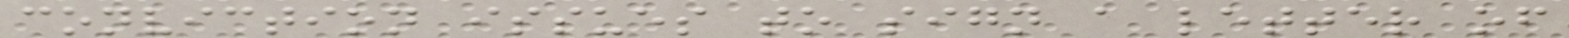conviction issues to sign a letter of
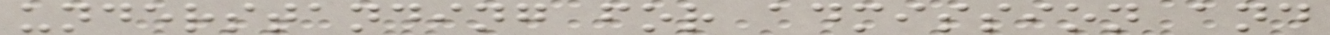understanding for admission and
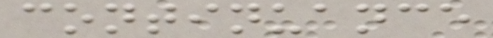continuance
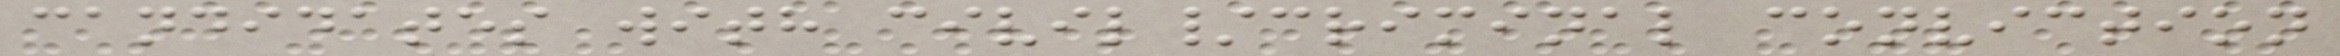candidates with civil/criminal conviction
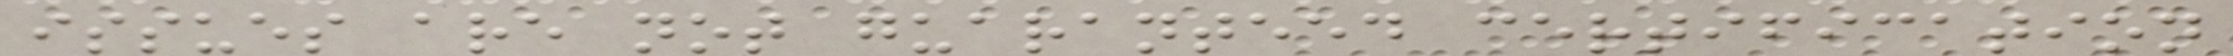issues are not guaranteed certification
